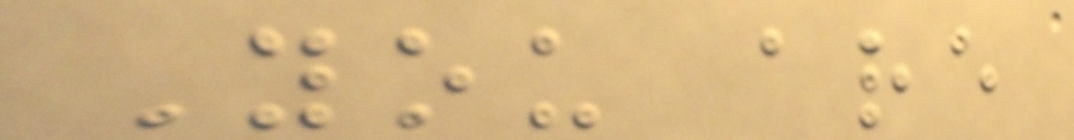You are
